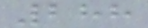288
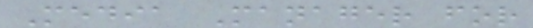Media Manager for
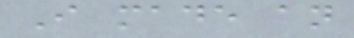I made an
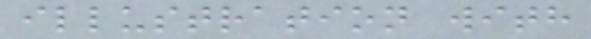illustration with
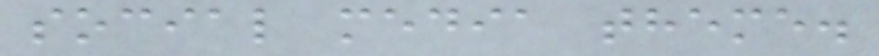social media theme.
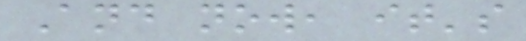And now, it's
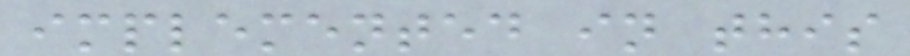implemented in this
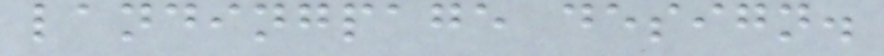landingpage design.
